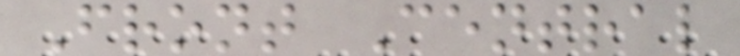Front Central
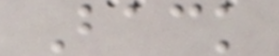Back
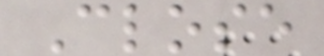Close
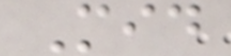Mid
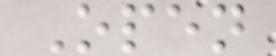Open
